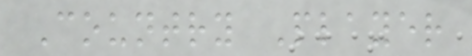Country Player
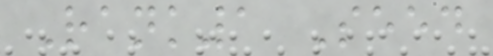Rank1 Seed
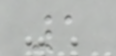1
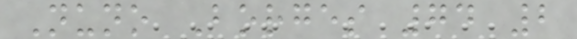Nuno Borges 74 2
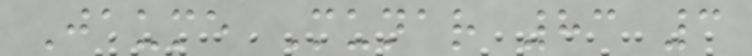Jaume Munar 83 3
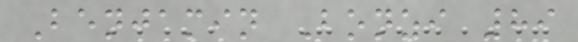Benjamin Bonzi 89
